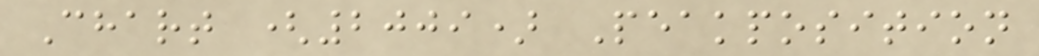Chart (2009) Peakposition
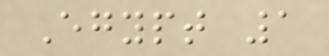Egypt 1
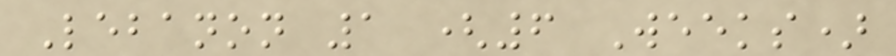Lebanon 1 (6 Weeks)
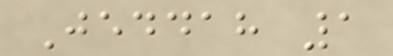Jeddah 1
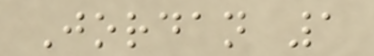Jordan 1
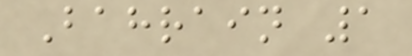Bahrain 1
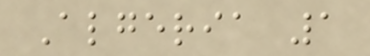Algeria 1
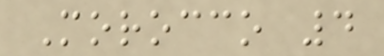Morocco 4
